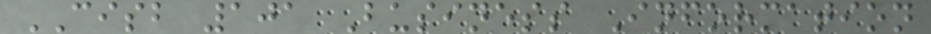CISB 101 Business Information
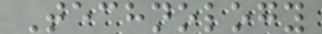Technology
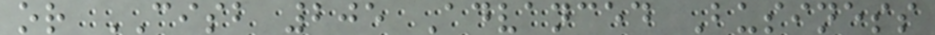or CISB 205 Advanced Business
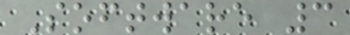Software 3
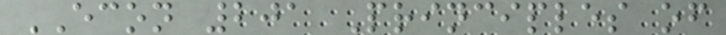ECON 201 Principles of
